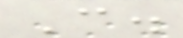C.
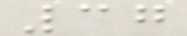37
